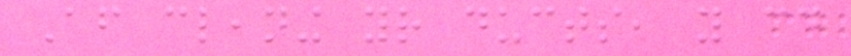After cleaning your ducts, you could
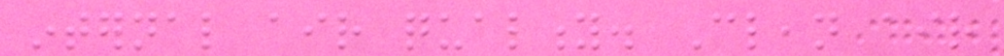internal air quality. Clean air
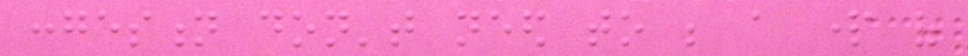congestion don't need to be a part of
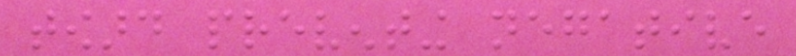toward preventing negative
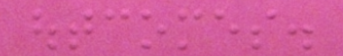outcomes.
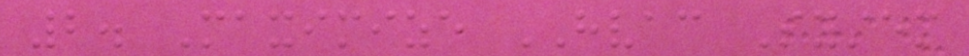2. Maximize HVAC System
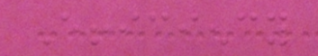Efficiency
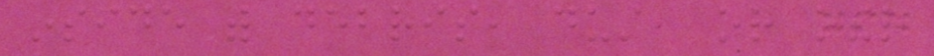inside with debris, dust, or other
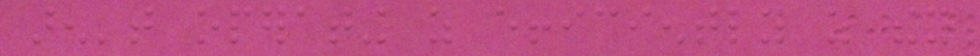aren't operating as efficiently as they
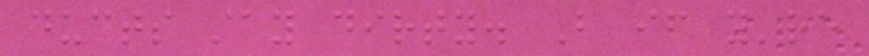ducts stay dirty. But if you're
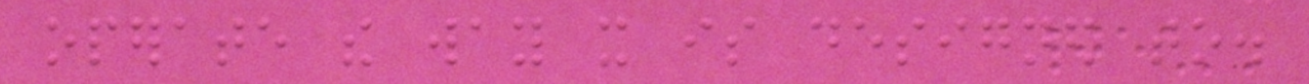operate the way it is designed to.
